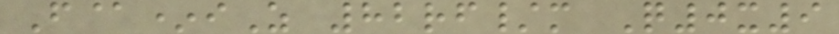F@*iZ 82rf/m Q0x9
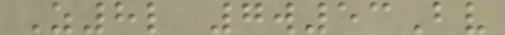Z8l 7w53Bv
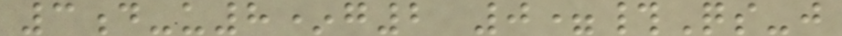3d-u8*g2 0=#Qs-j
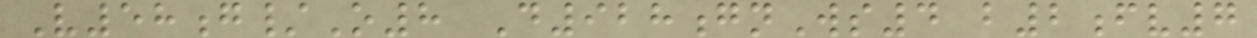V58g/O8 D928gnWs4 b2fv7
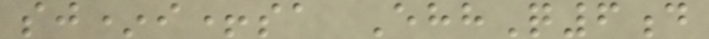sj*i+sa EhhQ6d
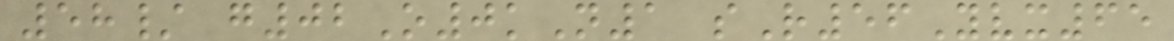58/ g02O0kN1 sR56Yvx65
